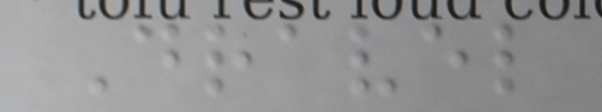Dravel
